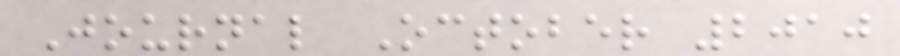Journal October 2010
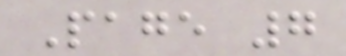Page 7
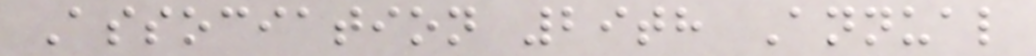Association 29th Annual
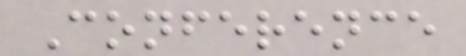Conference
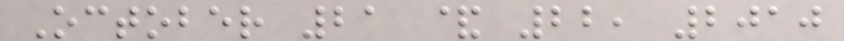October 21 & 22, 2010
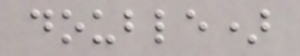double)
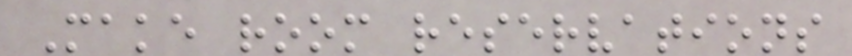Make room reservations
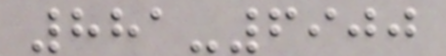881-6900
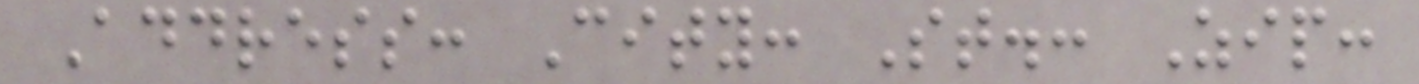Address: City: St.: Zip:
